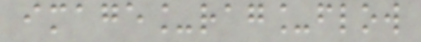image_rag_flow
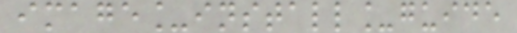image_install_guide
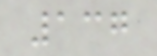137
